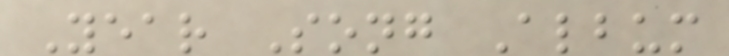Year Song Album
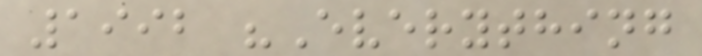1992 "Everything
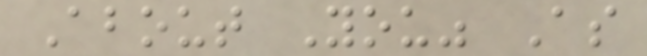About You" As
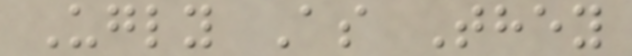Ugly As They
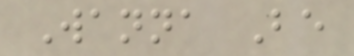Wanna Be
